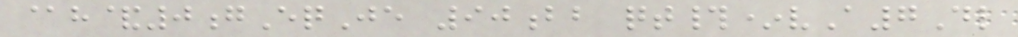@h&0gEqJe 90bb qt#*vA7Dl
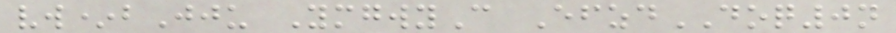vw*bJju YmgwyC EfzdDOQ0n
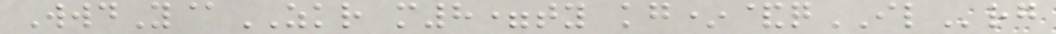WwdY@ZKR m8=ty kg*&qILrg
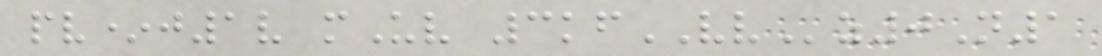pv*j1v mUv 3kfVVz0N1
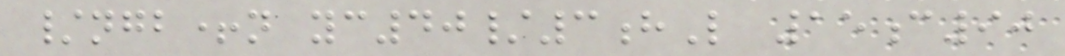/ngb+n yc40/3hL 15c90
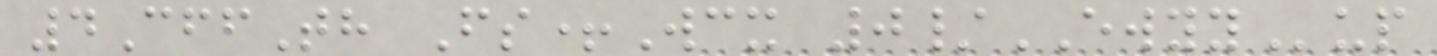4CffTh Fs+Wcx 0/EWYYup
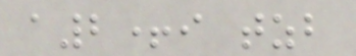a2+i tzb
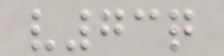v73q
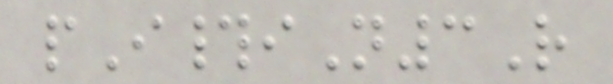pI#iN3R
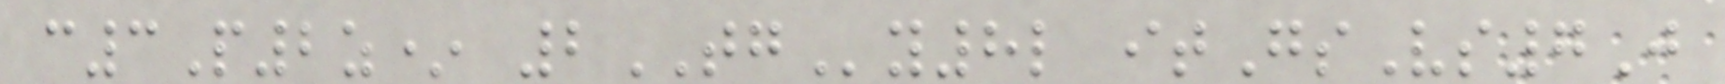c3P2z* 2TGy8l itGsVs7J
